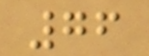76
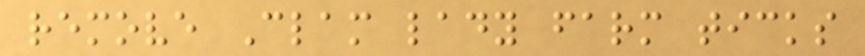remove Clam lady farm ticks
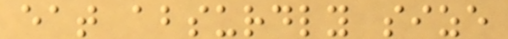eat absurdly size
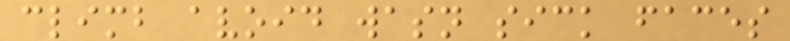climb avoid wasn sick faces
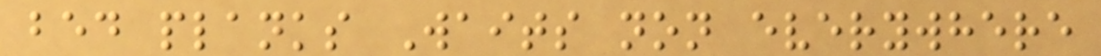bed planks Waits non everywhere
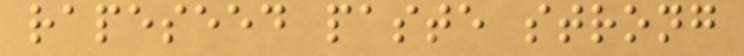rapeseed paste strong
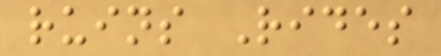ruins Rides
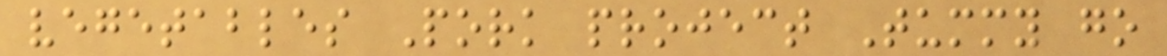vegetables Pork project Tummy go
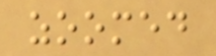zoomed
